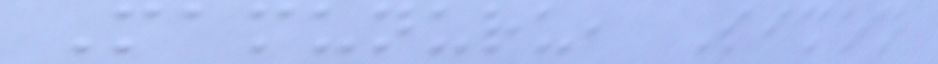Mamunuru, Simon
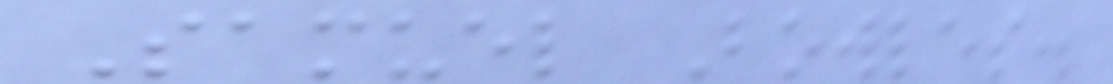Samuel Bowles.
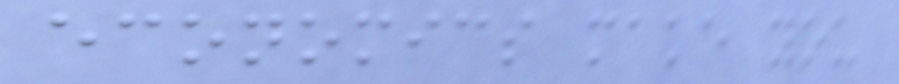economics make you
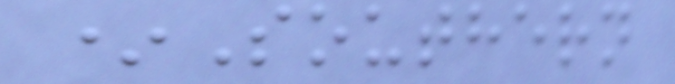*Southern
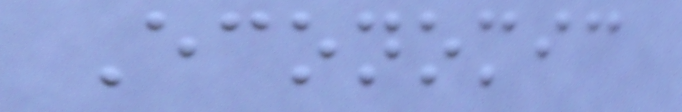Economic
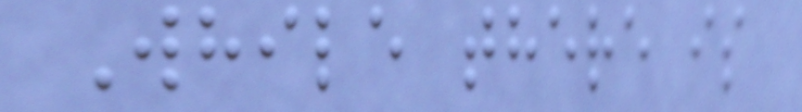While there is
